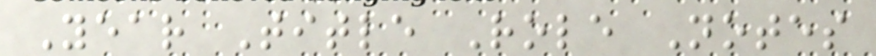Year Title Role Notes
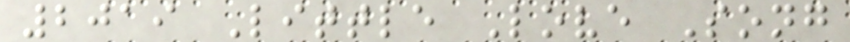2019 Little Love Song
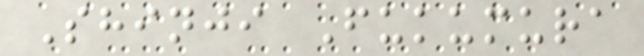Shinji Fukumura
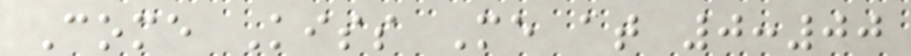Come Kiss Me at 0:00
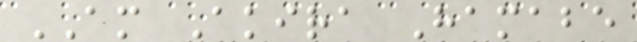AM Akira Hamabe
